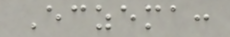Eczema:
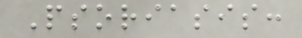Psoriasis:
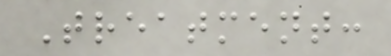Treatment:
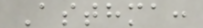Asthma:
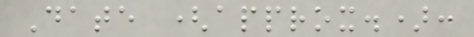Date (approx.):
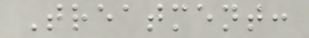Treatment:
